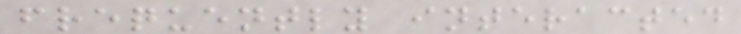frequently interacted
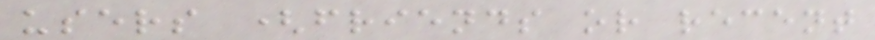users (friends or recent
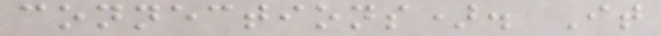connections). It
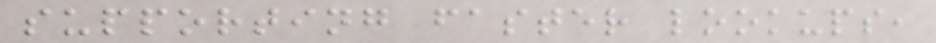supporting faster lookups,
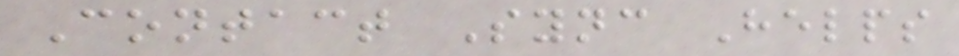Contact Sync Helps
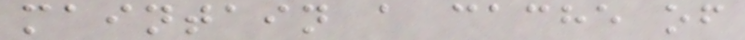maintain a cache of
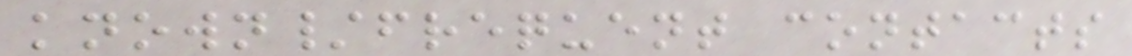known/frequent contacts
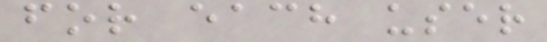for each user
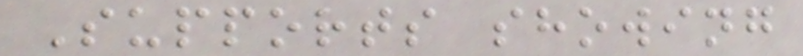Supports showing
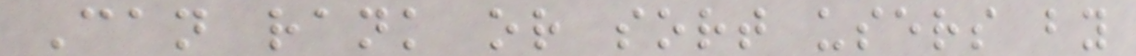Can rank or sort users by
